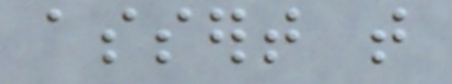assert that
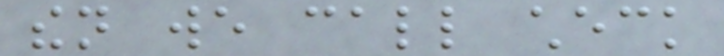then we call check
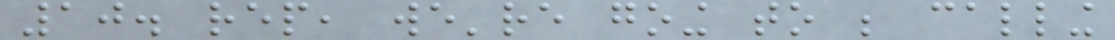10. rep, we're going to be calling
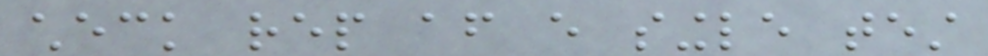check rep after every single test
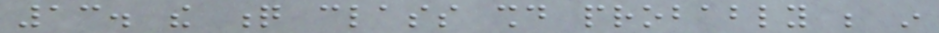13. the q class should probably be in
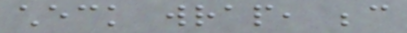check wrap, because
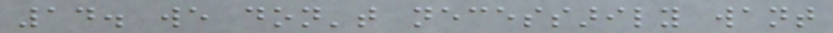14. we don't necessarily want
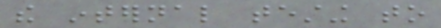the internal testing to
